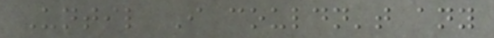Until I couldn't any
